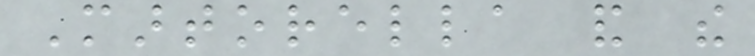Martorella and the
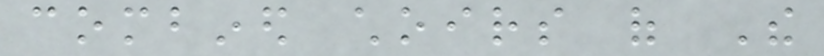combined choirs of The
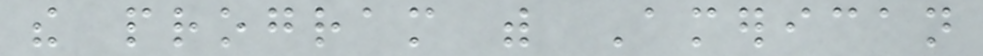the program with American
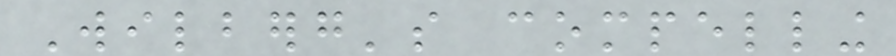Wilberg's compelling
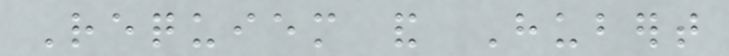Requiem and Hubert
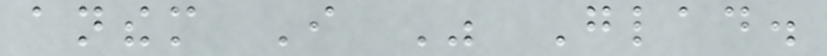anthem I Was Glad.
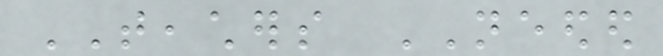TEACHERS NEEDED
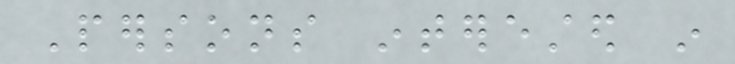Persons interested in
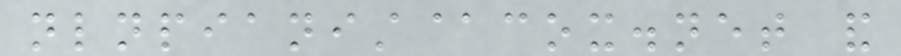nlnpianist@cox.net and
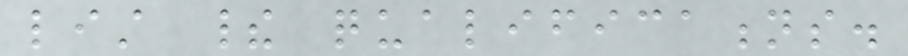list their qualifications.
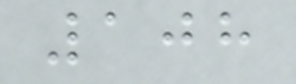108
